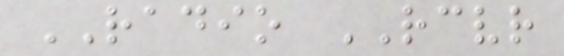RADIO RECEIVER
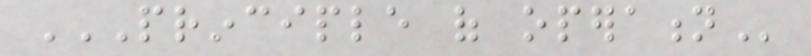PRINCIPLE OF OPERATION
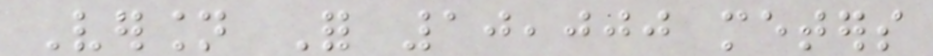Version For 10,000 meters
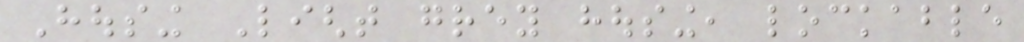Housing Light grey housing, lockable
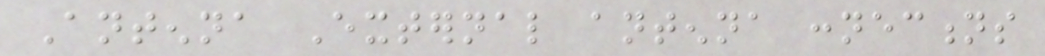Antenna External antenna connections
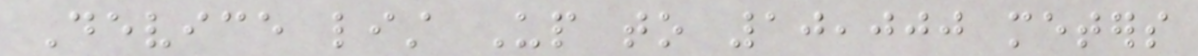Device list Up to 10,000 meters
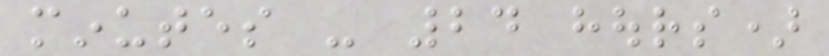minutes - 24 hours)
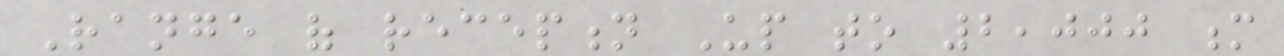Range of reception Up to 2,000 m
